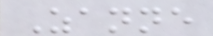Zanne
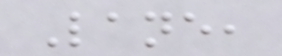Lane,
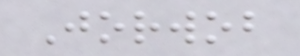Jorwob
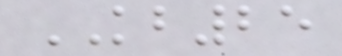KB25
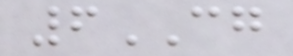6CG
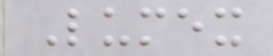Lumex
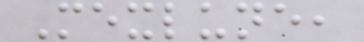Mexlune,
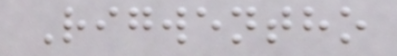Rigwentho
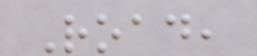Road,
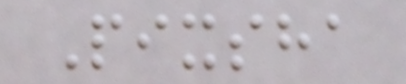Pixsha
